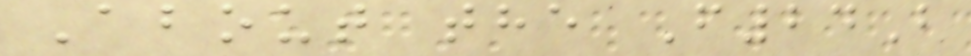About the F24B
